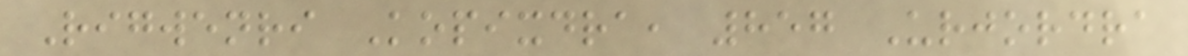Rigwenri Kopixdra, 857 Urjordra
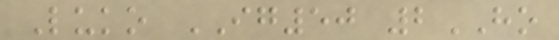Luko IG50 2HO
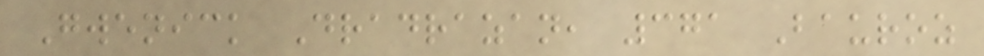Gwenick Dradrazan, 371 Bauroz
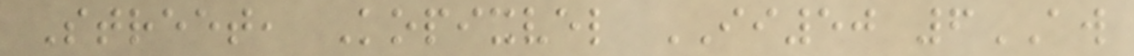Street, Kopixvel II50 6AW
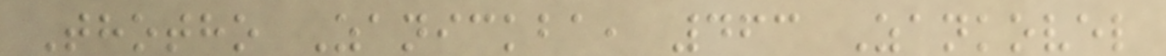Thotho Zanickba, 463 Zankovel
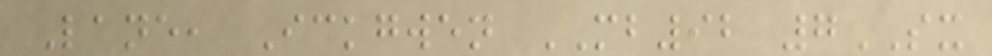Lane, Ickgwen MB92 7SX
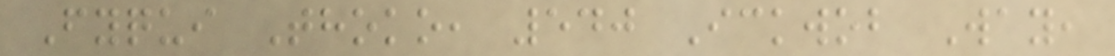Fyqui Thoko, 540 Ickwob Way,
